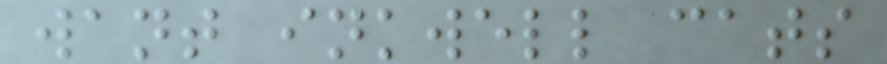want inkwell cats
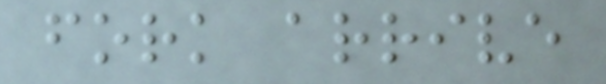fork arrive
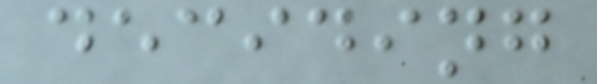deciding
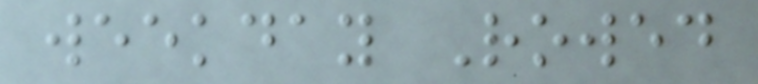weekday Rowed
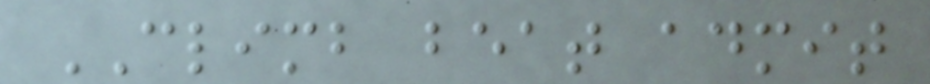CLIMB beat admit
